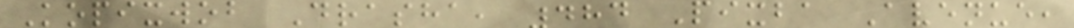Kopixwob Drasha, 484 Pixba Avenue,
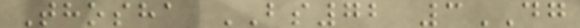Thosha BS72 3DG
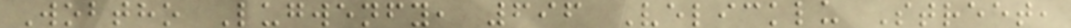Wobtho Lugwenfy, 696 Velicklu Street,
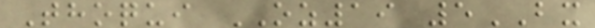Thoqui OZ19 5BX
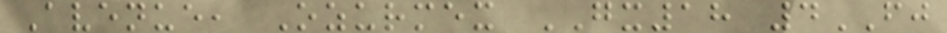Avenue, Ozurmex GX18 4FJ
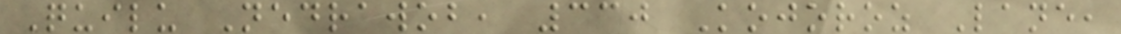Quilu Nedrawob, 330 Kojoroz Lane,
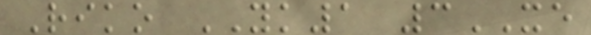Riko YK1 3XE
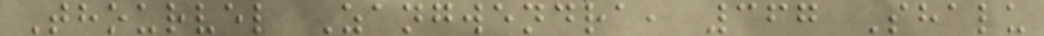Thourvel Zangwendra, 367 Shalu
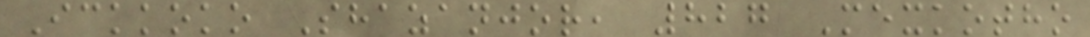Ickkoko Shazanjor, 827 Mexkotho
